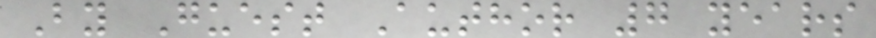By Guest Author 7 years
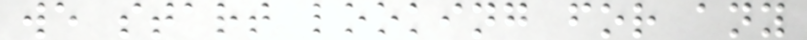we start looking for any
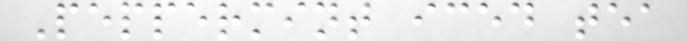Peppermint iced tea
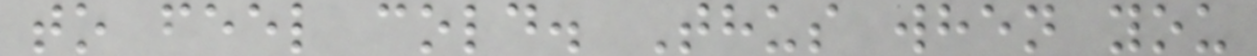to feel cold. Thus when you
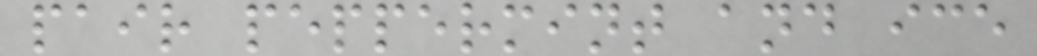pair peppermint and ice
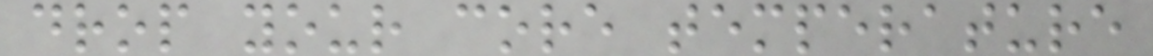drop your core temperature
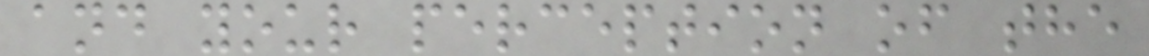and your perception of the
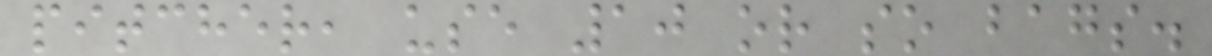pitcher, use 10 or so bags.
